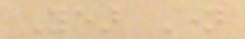Year Name
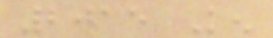2015 Ken
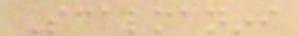Scalmanini
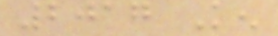2017 Ken
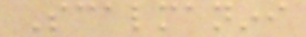Scalmanini
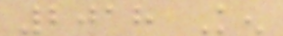2018 Ken
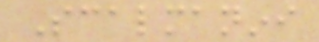Scalmanini
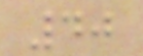40
